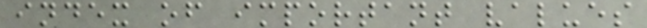index of important values
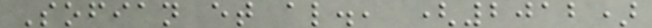Sofian et al., (2012)
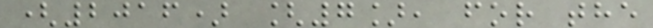(2016) [7], for the
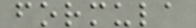formula
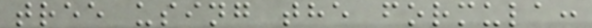tree using the formula:
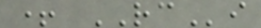+ RCi
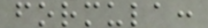formula:
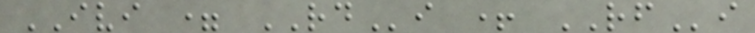IVI = RDi + RFi
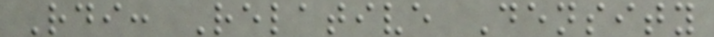Rdi: Relative Density
